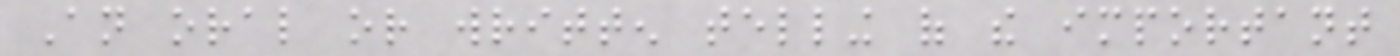An oral or written telling of the important
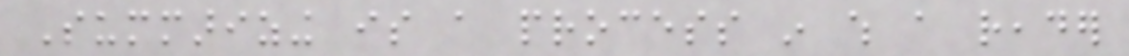Summarizing is a process in which a reader
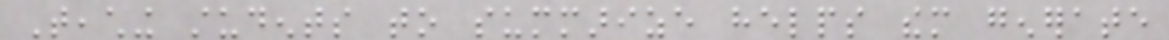Teaching students to summarize helps them generate
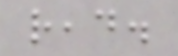read.
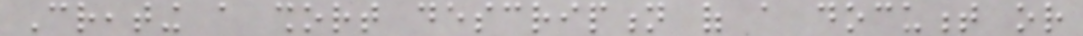Creating a short description of a document or
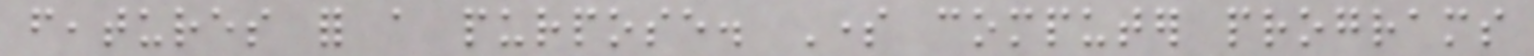features for a purpose. Some computer programs
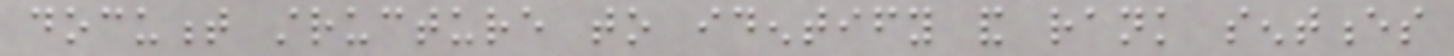document structure to identify and rank sentences
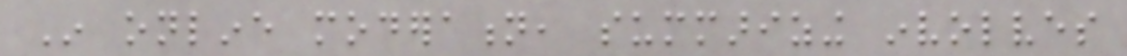In online moderation, summarizing involves
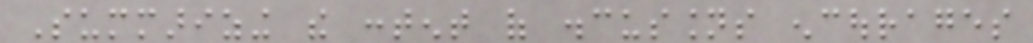Summarizing the content of discussions encourages
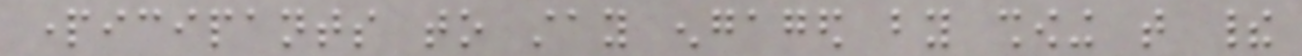participants to stay engaged by showing that their
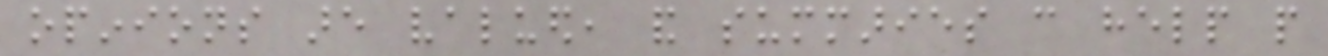opinions are valued, and summaries can help people
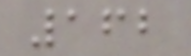162
